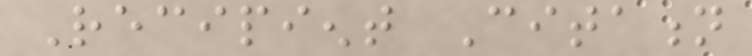Recipient Citation
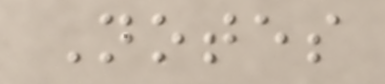Notes
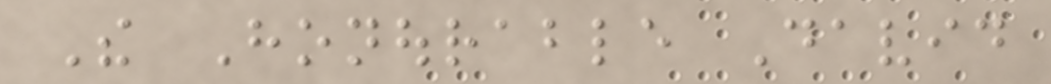The Honourable David
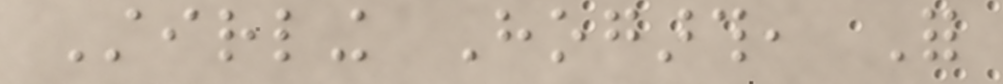Stirling Hogarth, For
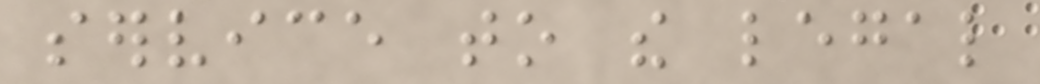service to the legal
